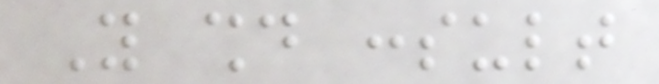You should consult
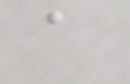a
